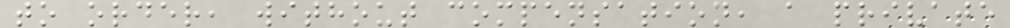to order, without compensation, a private
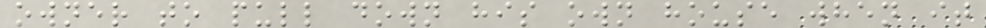owner to pull down his own house when it
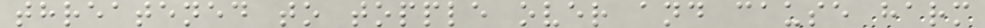threatened to topple over and cause harm
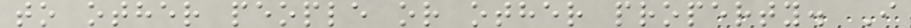to other people or other property. I
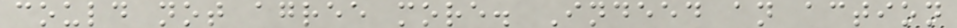could not agree more. Indeed an action
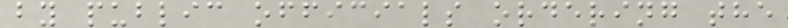by public officials ordering the
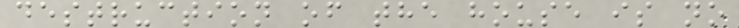destruction of the house is no
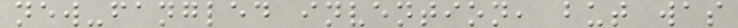new-fangled invention, but was
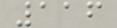116
